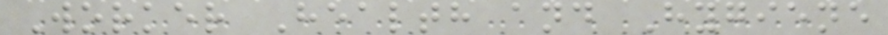Worker Health and Hygiene
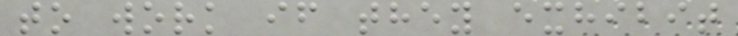to work if they exhibit
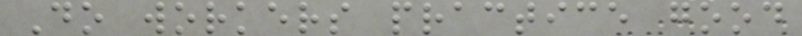Do workers practice good
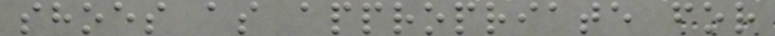shoes as appropriate for
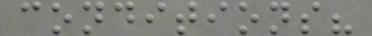conditions?
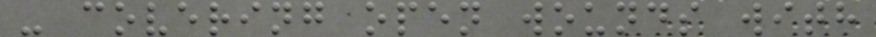- covering open wounds with
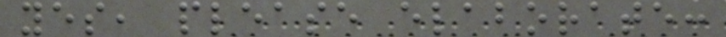yes, please elaborate:
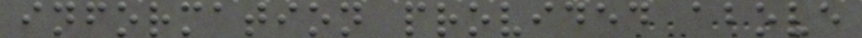information provided above
